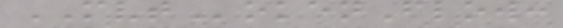MVTokenFlow:
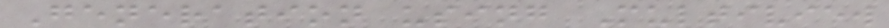Generation using Multiview
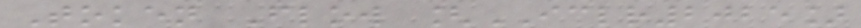Token Flow [ICLR2025]
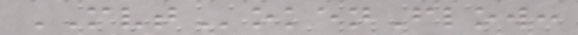MVTokenFlow:
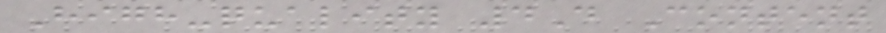High-quality 4D Content
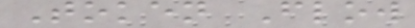Token Flow
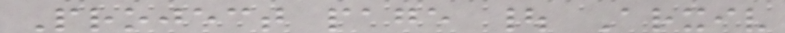Project page | Arxiv
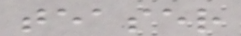teaser
